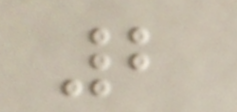2
